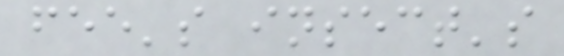fee's insect's
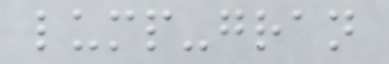lump-gran
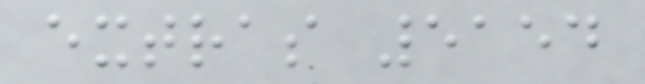extras 5154
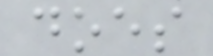does
